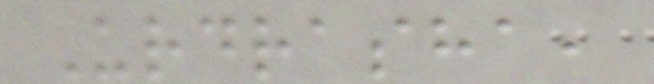Urdrasha,
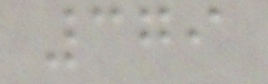379
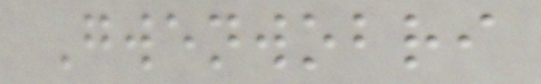Gwenwobri
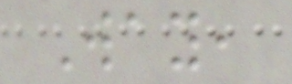Way,
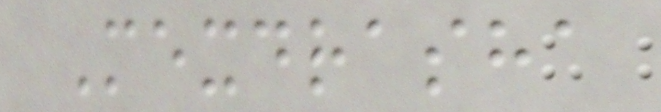Mexdrasha
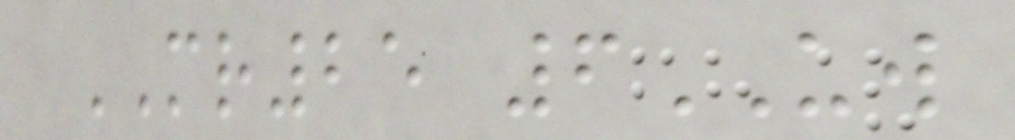MR25 6UW
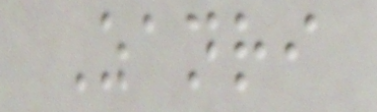Zanri
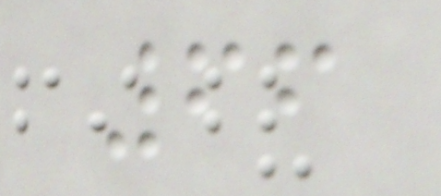66
